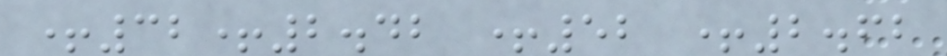+32+2.42 +52 +2.62
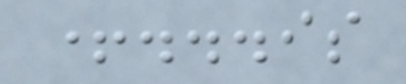+...is
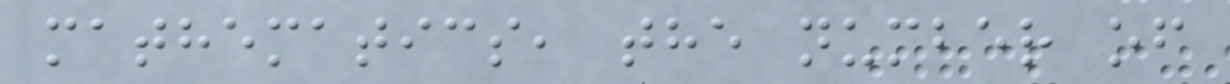mathematics, the number of
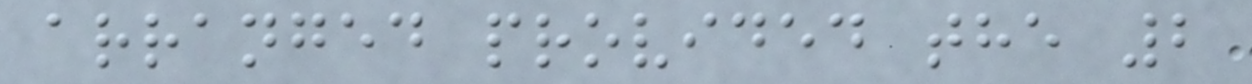arranged provided the 2
